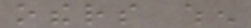others when
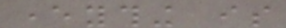everything is
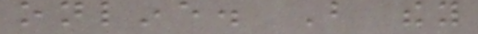online. But they
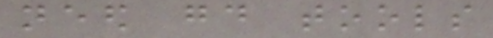need good tools
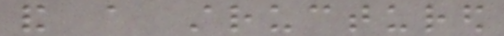and a structured
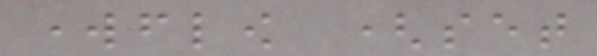workflow (set
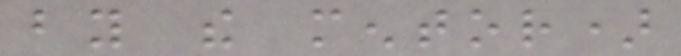by the mentor)
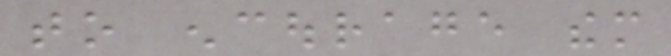to encourage them
